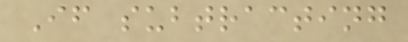If subtracting
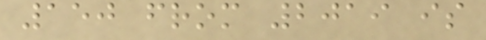150 from 2019 is
